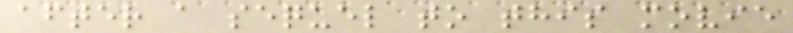after a sequel to this movie
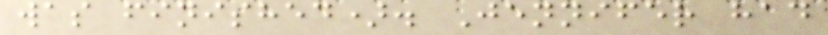was finished). Jennifer had
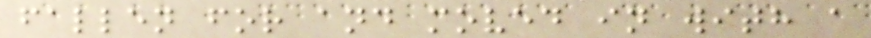fallen for and moved in with a
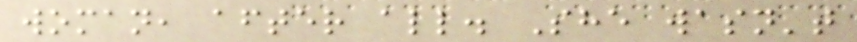woman, after all. She wasn't
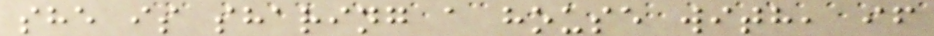she is sharing a house with, if
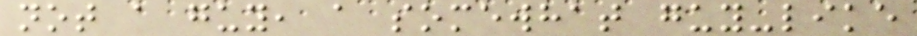not a guy, a somewhat guy-like
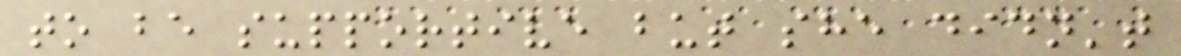to be supportive but she didn't
